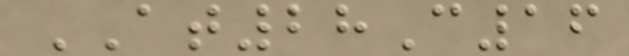AT28C16
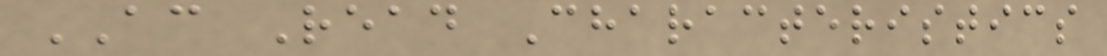AC Read Characteristics
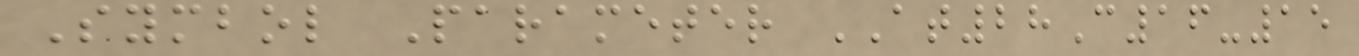Symbol Parameter AT28C16-15
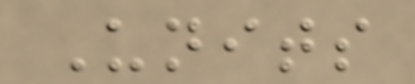Units
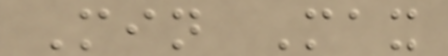Min Max
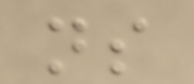ns
